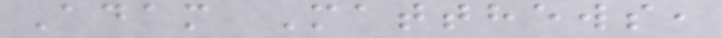Adam Matthews,
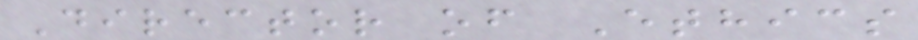Director of Ethics
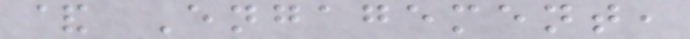& Engagement,
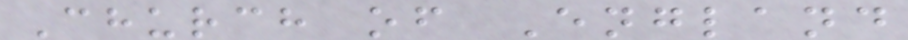Church of England
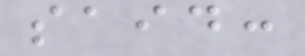said:
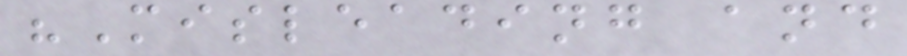"Misleading and
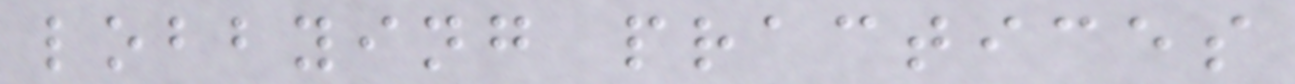lobbying practices
